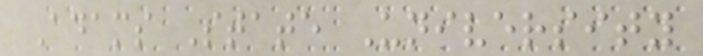Adams State University
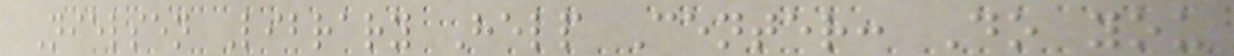Nielsen Library Help Center: Do you
